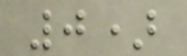0)
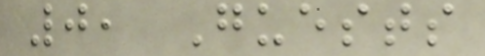0, Guests
